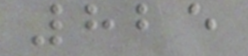825
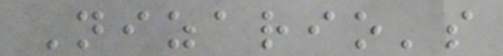Nizario's
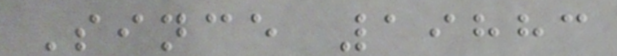Since 19883
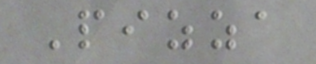Pizza
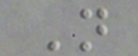N
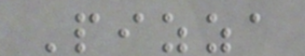Pizza
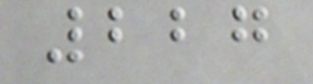227
